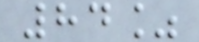84%
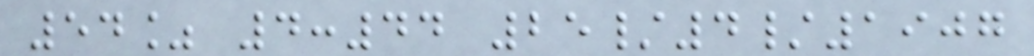54% 4:44 25/4/1907
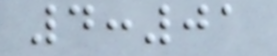4:01
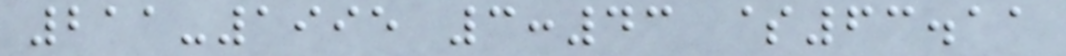211-1995 3:43 $63.11
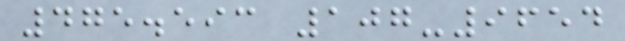475.593 107-9654
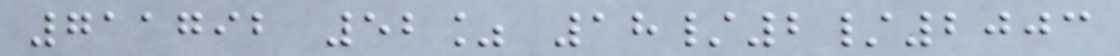711792 52% 18/2/2003
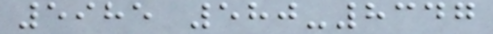5985 580-8347
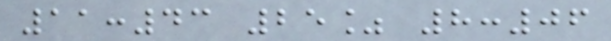11:43 25% 8:06
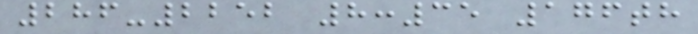286-2252 8:35 176th
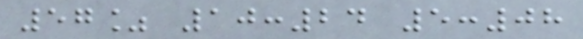57% 10:24 5:08
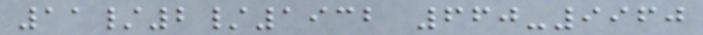11/2/1932 660-9960
